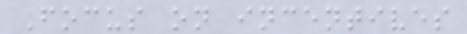Focus on incentives
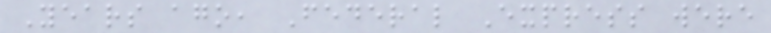Years ago, Federal Express were
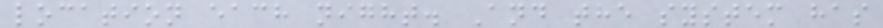location each night. And the system has
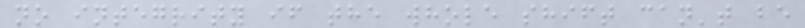no integrity if the whole shift can't be
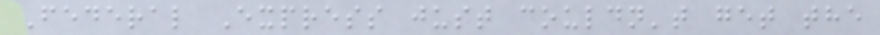Federal Express just couldn't get the
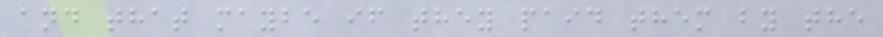and that maybe if they paid them by the
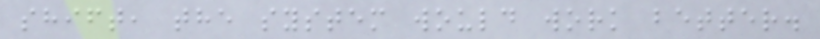shift, the system would work better.
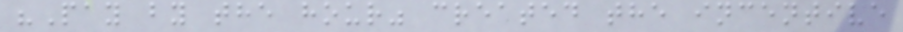"Pay by the hour" created the incentive
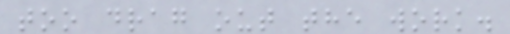too drag out the work.
